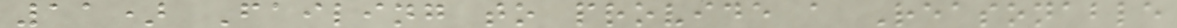11) Failing to provide a Reasonable
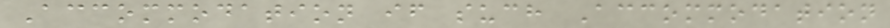Accommodation if such Accommodation
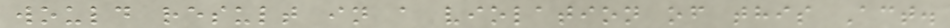would result in a violation of this Act.
